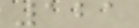121
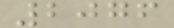2076
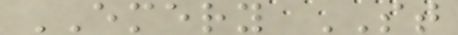EMERY ST
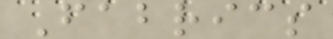Fabrics
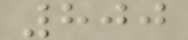800
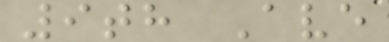9th Ave
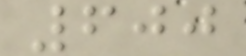600
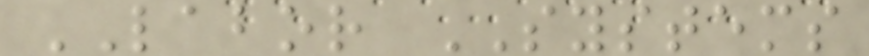LABOR SYSTEMS
